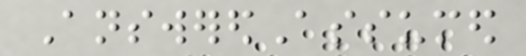AnsweredAssumed
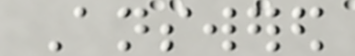Answered
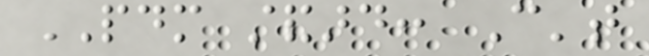PDM standard: Can't
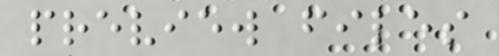preview files
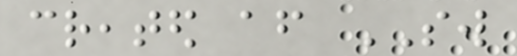created after SW
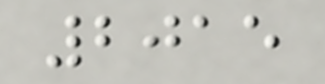2015
